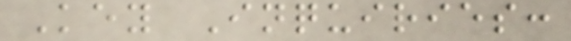Key Inquiries:
